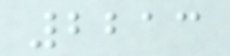2213
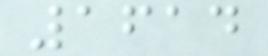1614
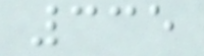335
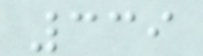339
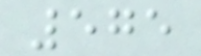575
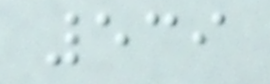539
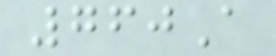760A
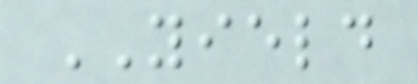YIELD
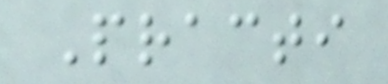Practi
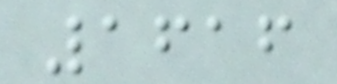1616
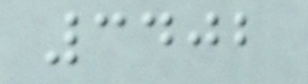3402
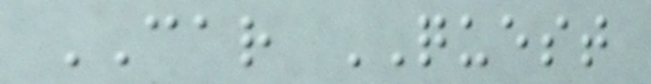CAR QUEST
